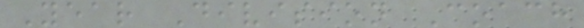Year Division Coach
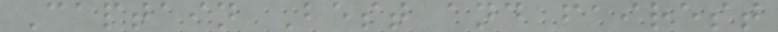Captain Best and fairest
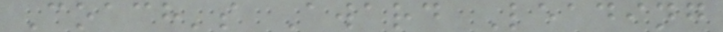Coach's Award Leading
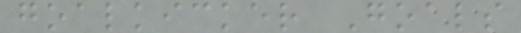goalkicker Goals
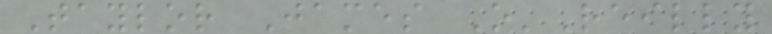Taylor James O'Reilly
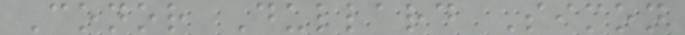Conor Dullard Simon
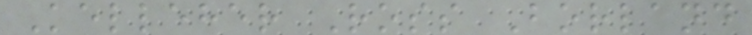Kelleher Ross Borland
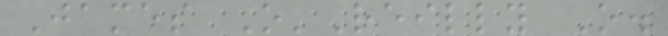James O'Reilly O.
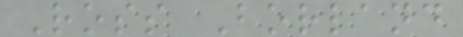Ross Borland
